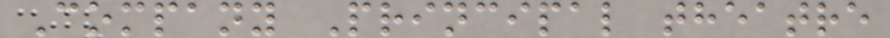Company Principal theatre
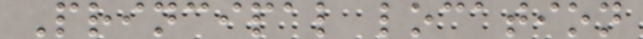Principal location
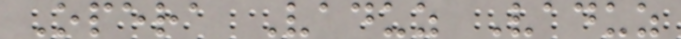Opera Vaduz Vaduz
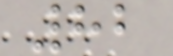82
